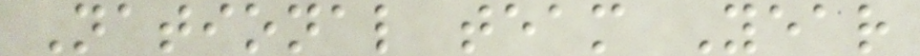National team Year
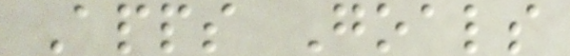Apps Goals
